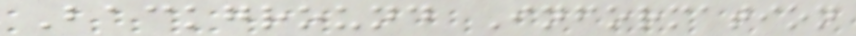Background Information
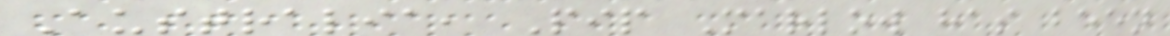Australia, Pip Marlow has been
